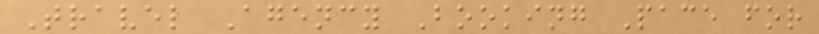Travel Agency Booking Pace for
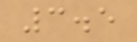3.5
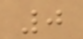0
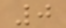0
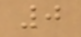0
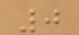0
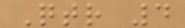Qtr 4
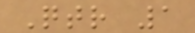Qtr 1
